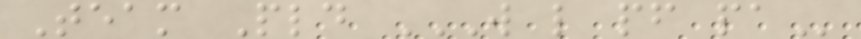Team Pld W L PF PA
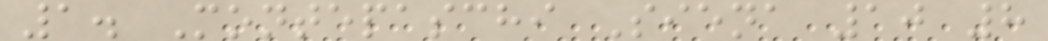1. Montepaschi Siena 10 8
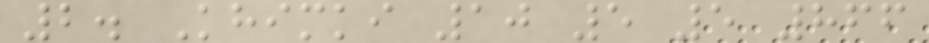2. Khimki 10 5 5 866
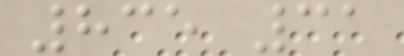835 31
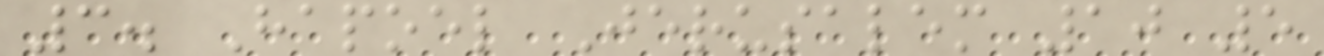3. Hapoel Jerusalem 10 5
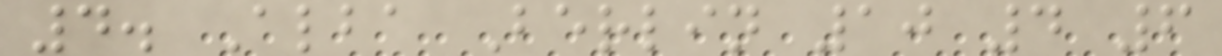4. Alba Berlin 10 4 6
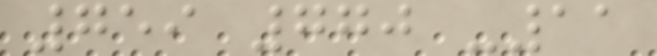759 770 -11
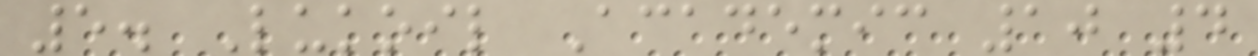5. Lukoil Academic 10 4
